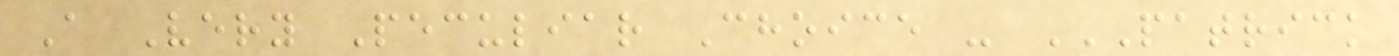A Very Peculiar Choice - PATRICK
